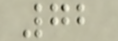72
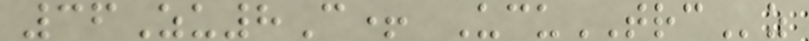36Zu8C+ UcuTRCz
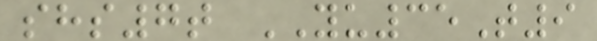shs7t YU35T9
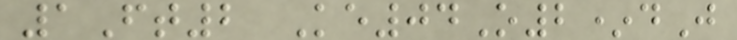1Ft2 Ke04O2*dJ
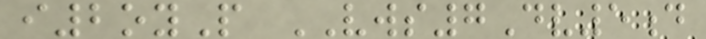i2oyP VWS7Dv5d
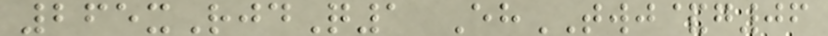265xRjdQ1 EhTWJ&g06
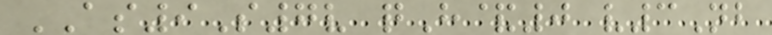AS9S7v qH&0 v3Nb
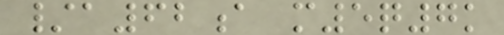/a62a m5q7k
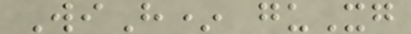WiH* guXg
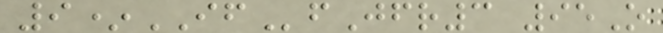9*IFfJfr3 95O
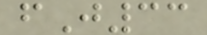fJ33
